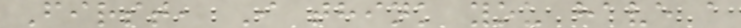First, I think you have a
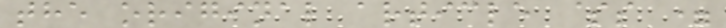the original article $s =
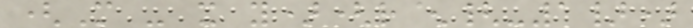(M - x y)(r^{-1})
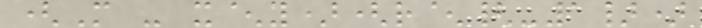(M - x^y)(r^{-1})
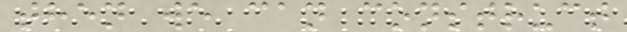then we can construct
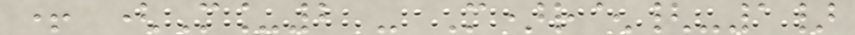+ (M_2 - M)r^{-1}
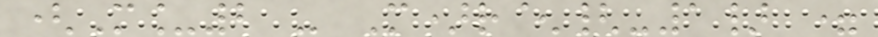(M_2 - M)r^{-1} =
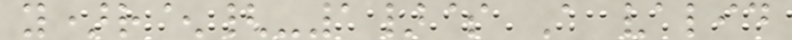y)r^{-1}$ A valid
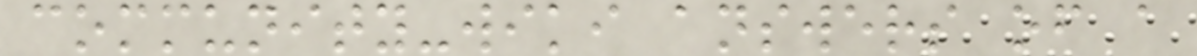community-wiki answers of a
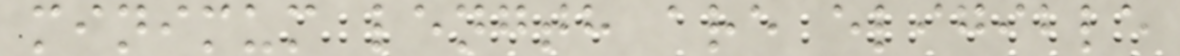minimum length are eligible
